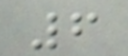6
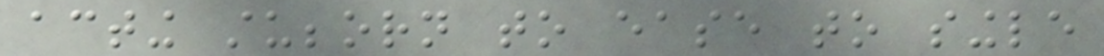acting stubborn to ease to single
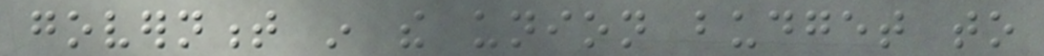government in the union budget to
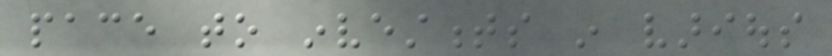pace to investments in various
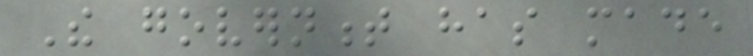The government has made
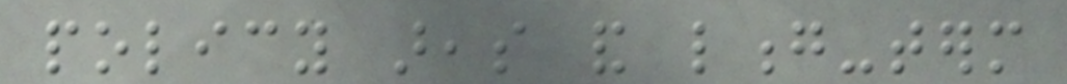policy areas and long-term
